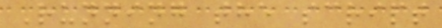Running the script
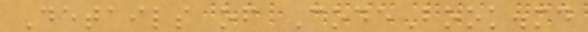Details of CodeBook.md
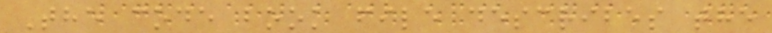The code book file describes the
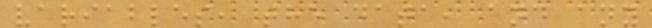variables, the data, and any
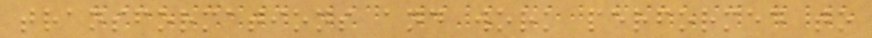transformations and work performed to
